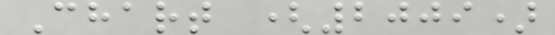Chart (2009)
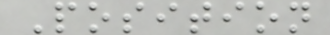Position
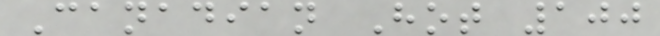Canadian Hot 100
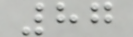87
